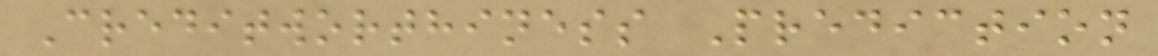Creditworthiness Prediction
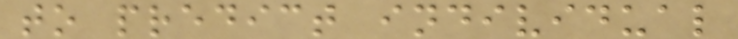to predict individual
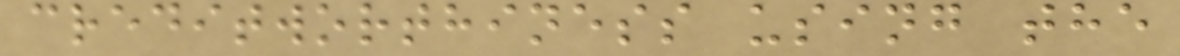creditworthiness using the
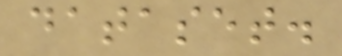dataset.
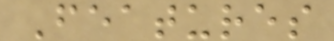Features
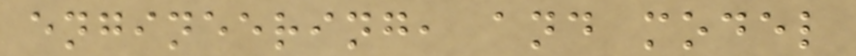engineering, and model
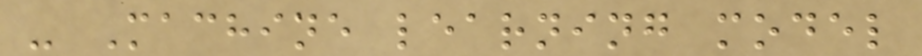- Machine learning model
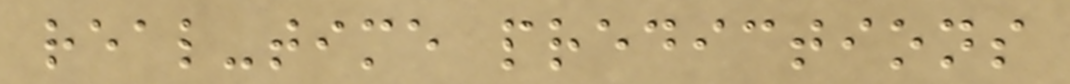real-time predictions
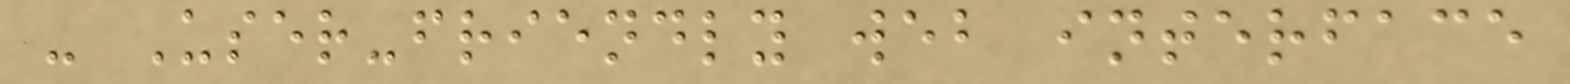- User-friendly web interface
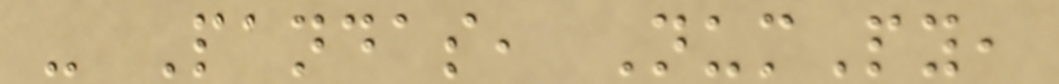- Pandas, NumPy,
